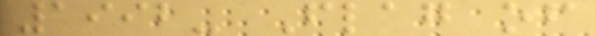1992- Flag of
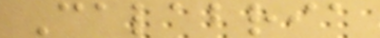Calabria
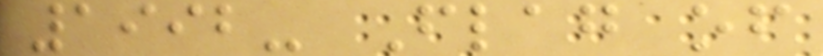1992- Flag of
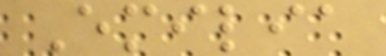Emilia
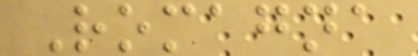Romagna
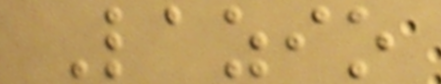Lazio
